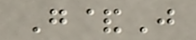G&J
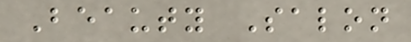Beauty Salon
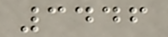3446
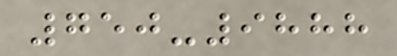750-9888
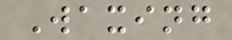Waxing
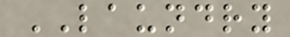LAUNDRY
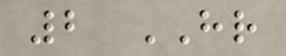2 HR
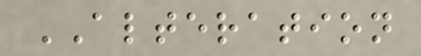ALTERATION
